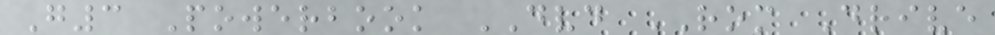G3 Powerbook DVD ROM Drive
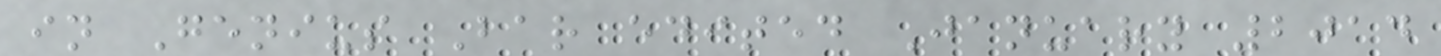in Genius Bar edited January 2014
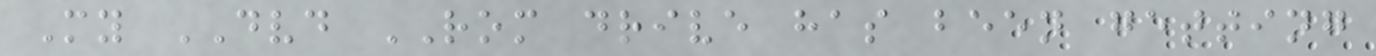My DVD ROM drive has been getting
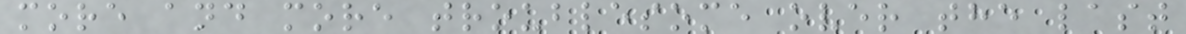more and more troublesome over the last
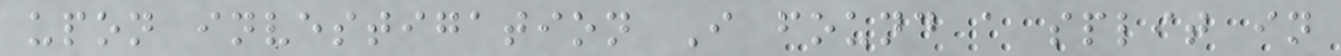upon investigation I found a split in
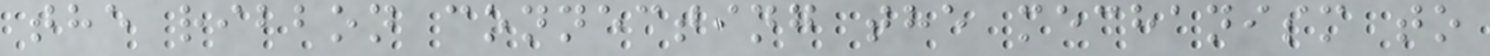the ribbon connecting the mechanism to
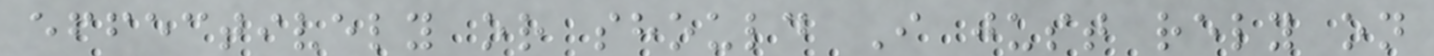effectively or should I just rely on
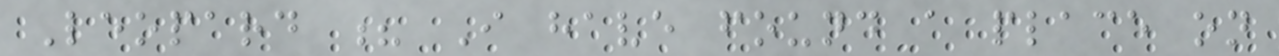Leopard ? I have found a place on
